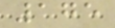175
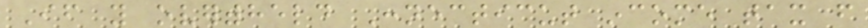If you overwithheld Connecticut income tax from
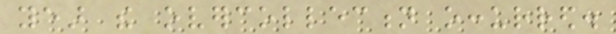year the overcollection occurred.
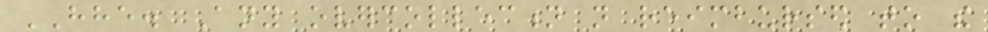HHE. Any overcollection not reimbursed to the
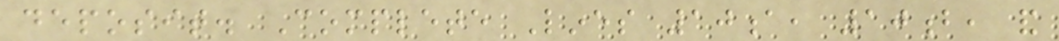deposit. Complete Lines 10a, 10b, and
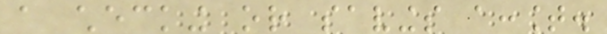a checking or savings account.
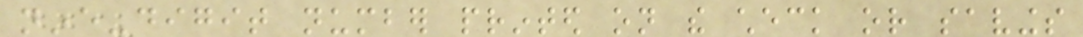nine-digit number printed on the check or savings
